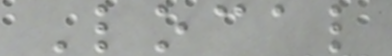Local
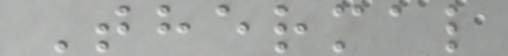Thermal
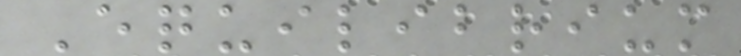Equilibrium
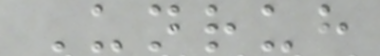Unruh
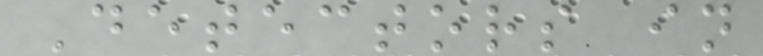Detectors in
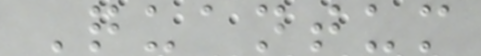Quantum
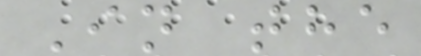In the
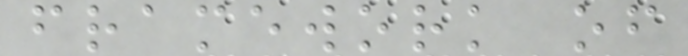framework of
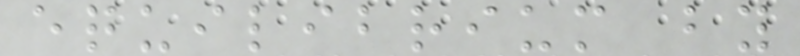equilibrium by
